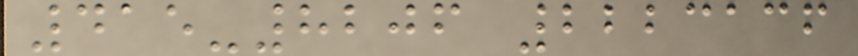415-8206 2223136
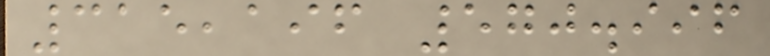315,196 570.996
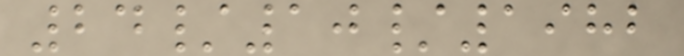24/10/1982
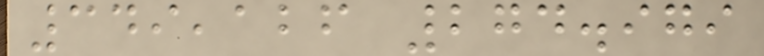349,126 274.979
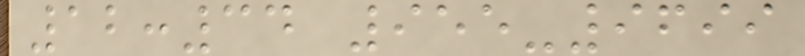12:34 955-9699
